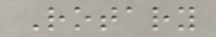Rotary
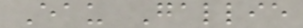Eau Gallie
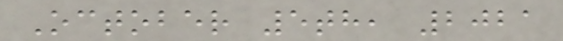October 5th, 2021
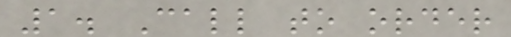1. Call to order
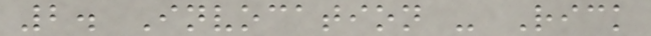2. Invocation - Rick
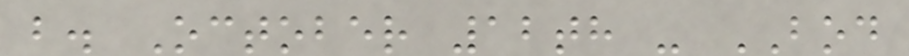b. October 12th - BOD
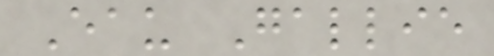Eau Gallie
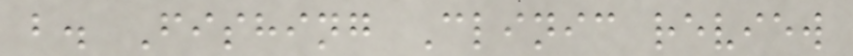b. Fishing Clinic review
